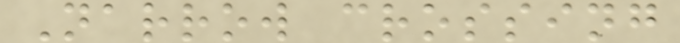Narrow crossing
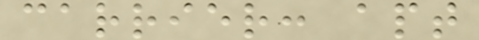carrier: apt
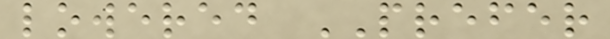lowered PREFER
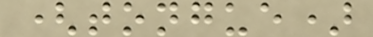(tongue)
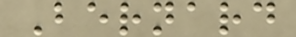Bernard
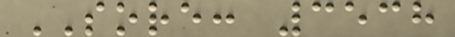SORE: 3538
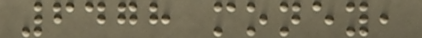6478 money,
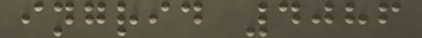ingrid 4086
